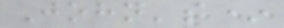John's*
